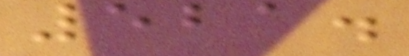521.
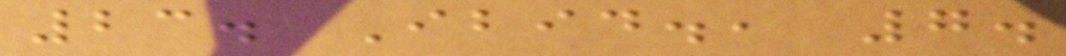23. Ibid., 7.
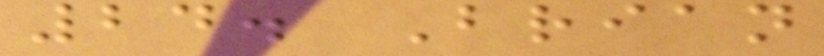24. Brian
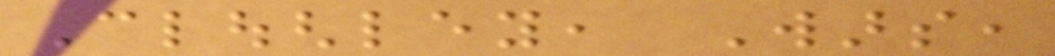Cloughley, Wars,
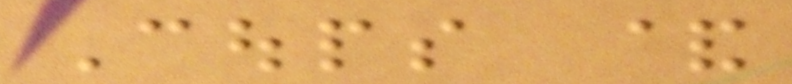Coups &
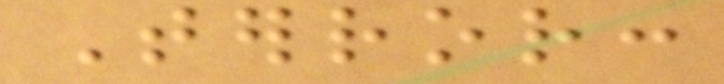Terror:
